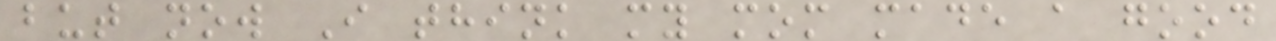but now I think my mom made a good
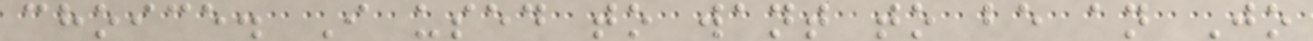choice. I used to want to be an Jo
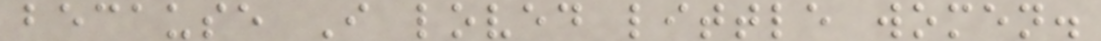because I loved little women.
